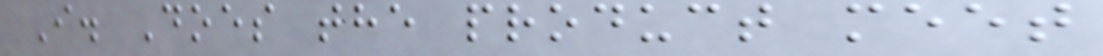I. Does the product meet
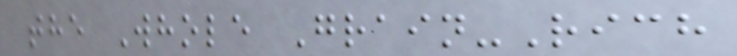the Whole Grain-Rich
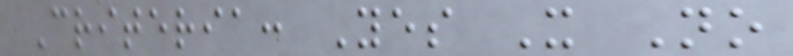Criteria: Yes X No
